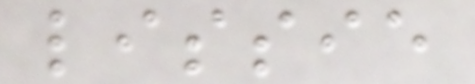lissie
